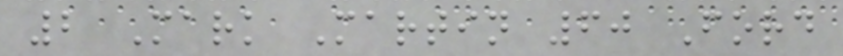2 Mark Martin 60 Ford
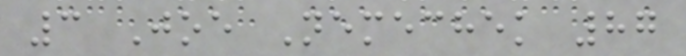3 Joe Nemechek 87
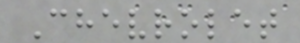Chevrolet
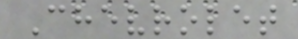Chevrolet
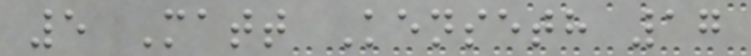5 Matt Kenseth 17
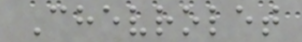Chevrolet
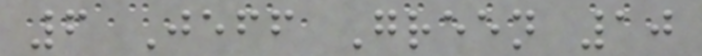6 Jeff Green 10
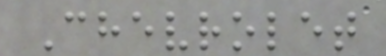Chevrolet
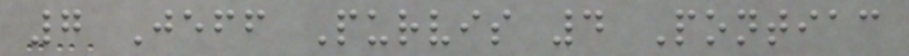7 Jeff Purvis 4 Pontiac
